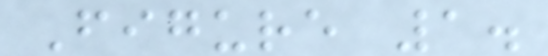Figure 1.
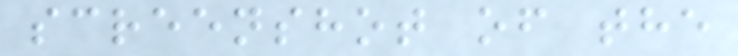screenshot of the
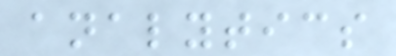analytics
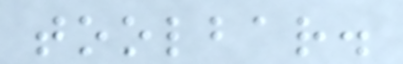toolbar.
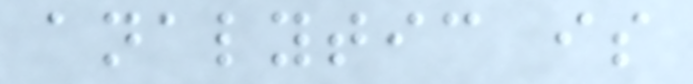analytic is
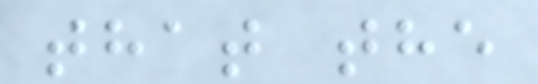that the
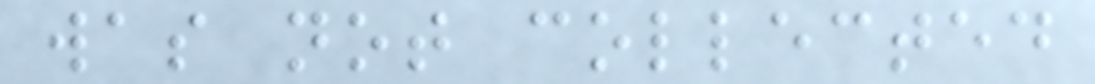was not collected
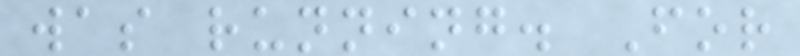was running. For
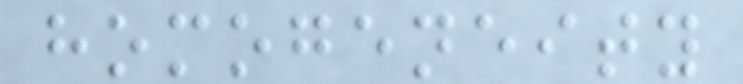homogeneity
